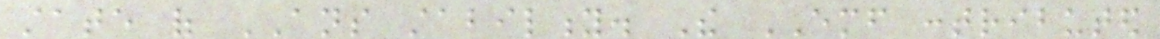state of ANS stability. The EMF contributed
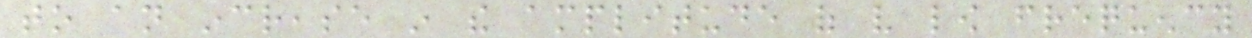to an increase in the amplitude of very low frequency
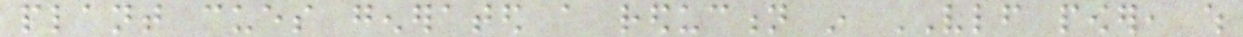plant cues generated a reduction in VLF power, which
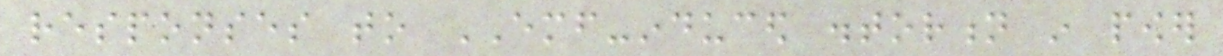responses to EMF-induced distortion in power
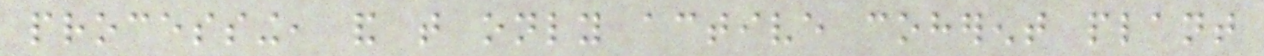processing, and that only active coherent plant
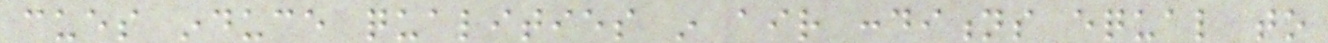cues induce qualities in air conditions equal to
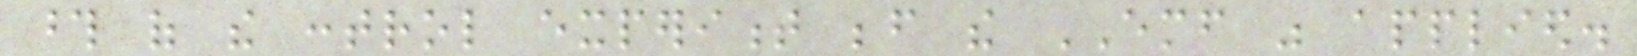those of the control experiment before the EMF was applied.
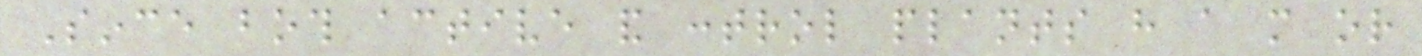Since both active and control plants have a more or
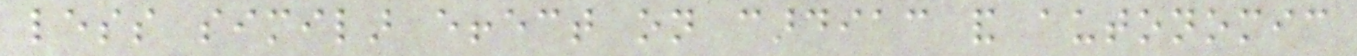less similar effect on cardiac and autonomic
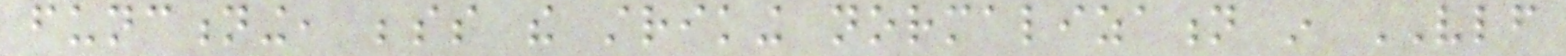functioning, besides the striking normalization in VLF
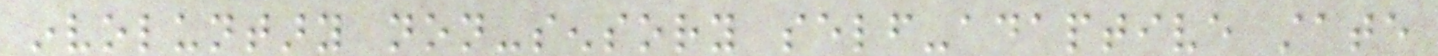involuntary non-sensory self-adaptive state
